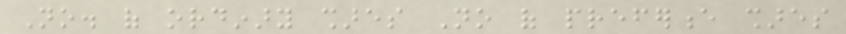No. of ordinary shares No of preference shares
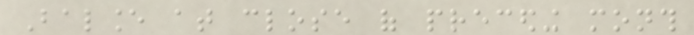Balance at close of preceding month
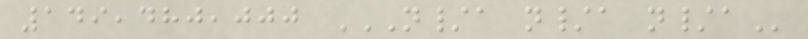149,480,000 N/A N/A N/A
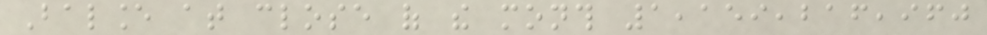Balance at close of the month 1,159,216,960
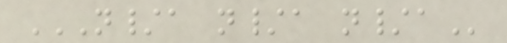N/A N/A N/A
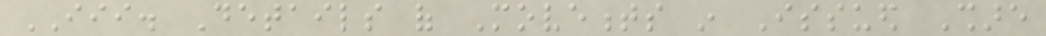III. Details of Movements in Issued Share
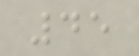45
